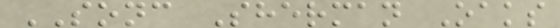SONC Sherman Oaks
